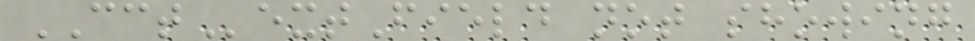CCTextField not showing
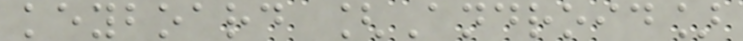keyboard [Android]
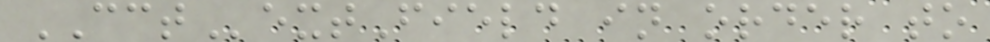CCTextField in order to
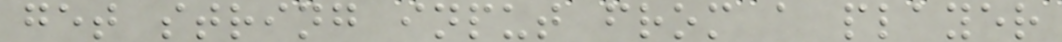get string input from a player
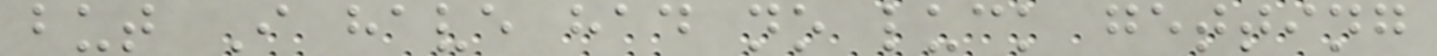but I have had no luck getting
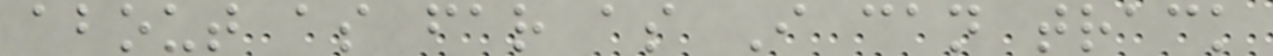about as far as I can track
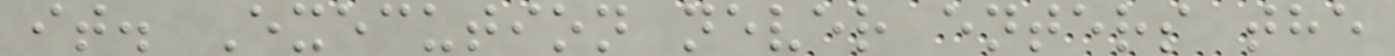it. Execution never enters the
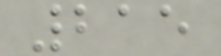215
